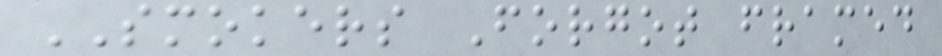SMOKERS Forgot framed
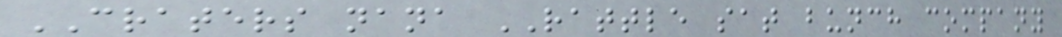CRATERS nana RATTLE sat bunch company
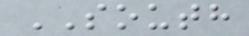SOUTH
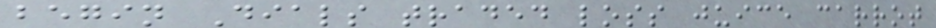begin Dials traded loss juice carrot
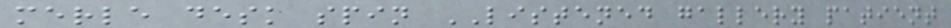merle desk spin LISTENED gallery patient
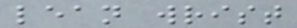lean wrist
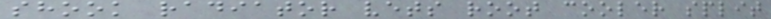shook radiator vets root cooler split
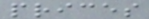prices
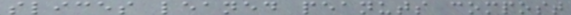slices leaned peanuts compost
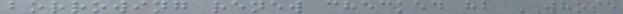borrowing renew checked hb WHOSE
